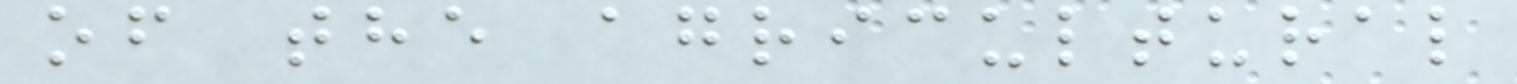of the agricultural
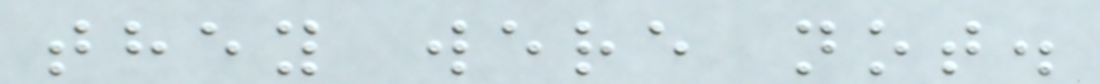they were not.
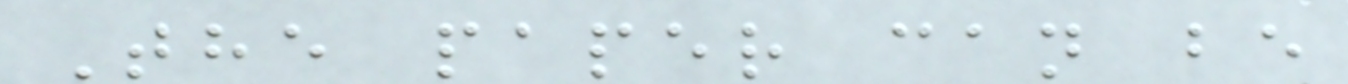The paper can be
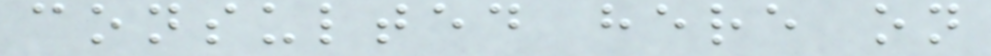consulted here on
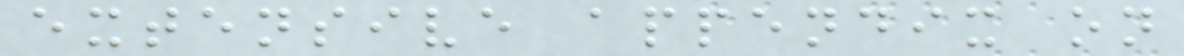extensive appendix on
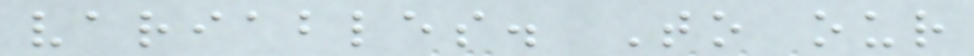variables. To our
